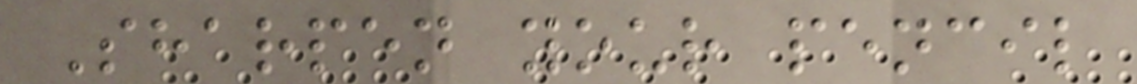Sharpen your pencil
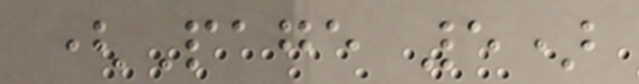(Page 5)
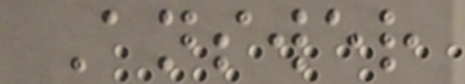Answer
